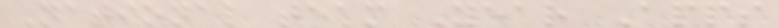National team Year Apps
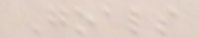Goals
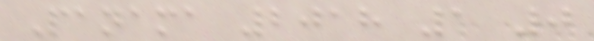Panama 2018 1 0
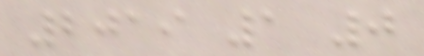2019 1 0
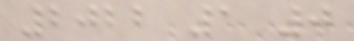2022 1 0
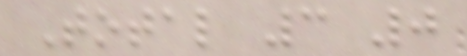Total 3 0
